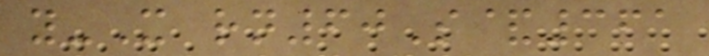y-X rn60S&361
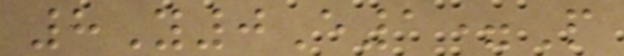8Y0E1=P
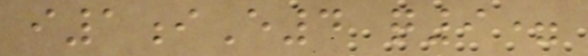i1iE4 q9=
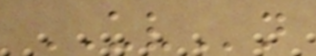UVn
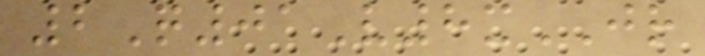2Q01V8xJR
